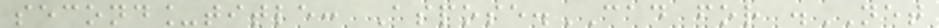second_title: Aspose.CAD for .NET
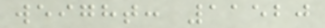weight: 11520
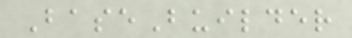BaseBuilder
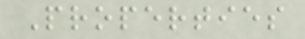Properties
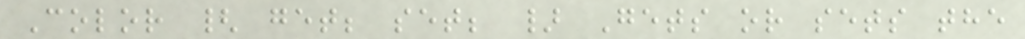Color { get; set; } Gets or sets the
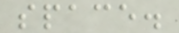space.
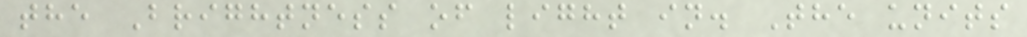the Brightness of light in. The units
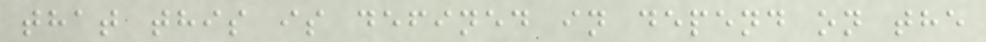that this is defined in depend on the
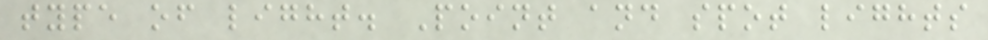type of light. Point and spot lights
